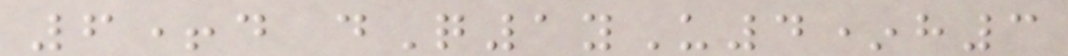6+d dQ1yU4*h3
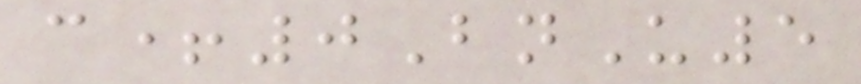c+0BnU5
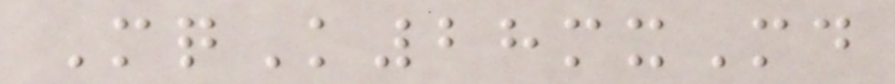MqK28mxMd
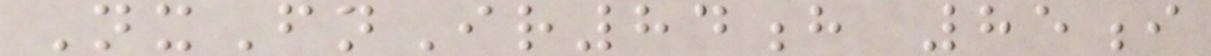NxFnIr84h 85i
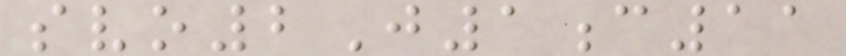svo2J1c11
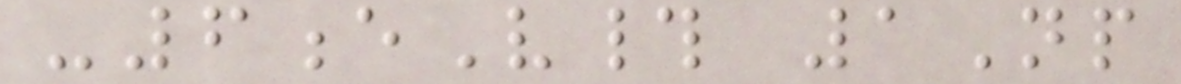-6eV# 1Np
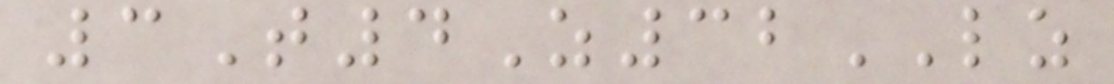3T4Z32LZ
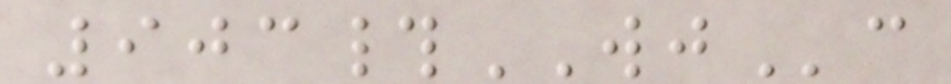903#WJc
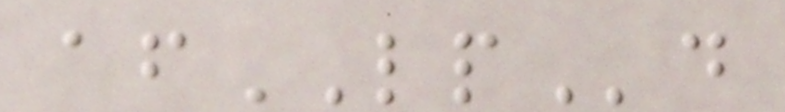afLPd
